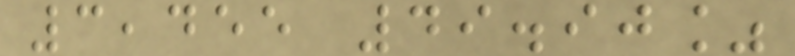3,455 49.90%
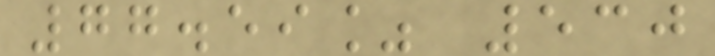77.59% 530
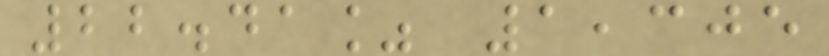22.41% 1,305
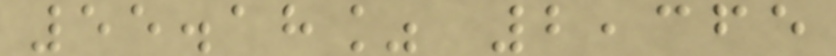55.18% 2,365
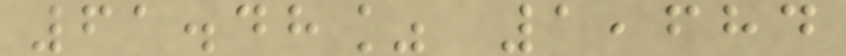61.48% 1,684
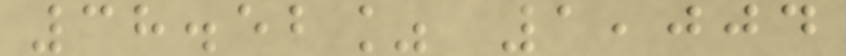38.52% 1,004
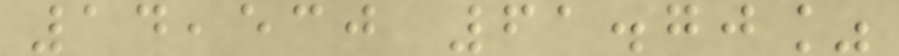14,530 61.70%
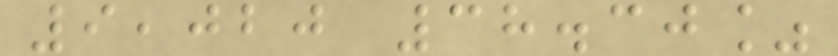9,020 38.30%
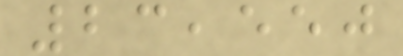23,550
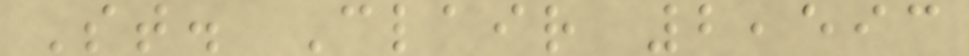St. Clair 2,593
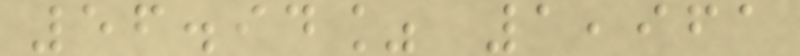56.94% 1,961
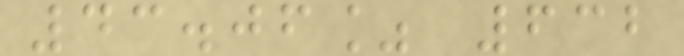43.06% 632
